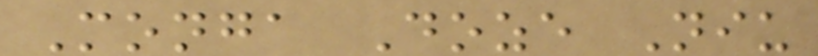Monga Doze Niu
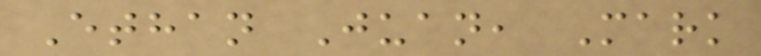Ethan Juan, Mark
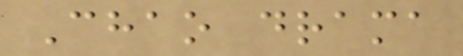Chao drama
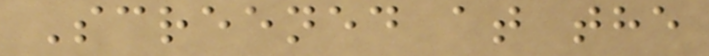Screened at the
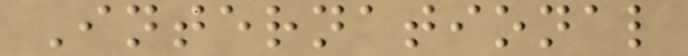International
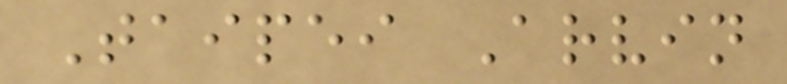Taipei Arvin
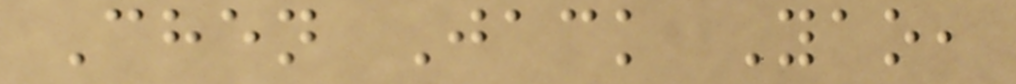Chen Jack Yao,
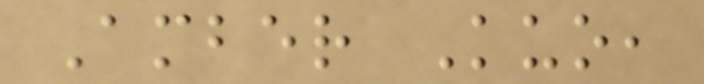Amber Kuo,
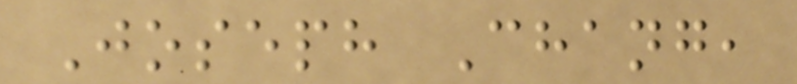Joseph Chang,
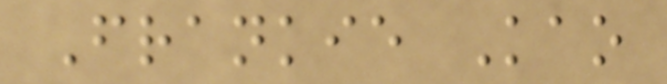Frankie Kao
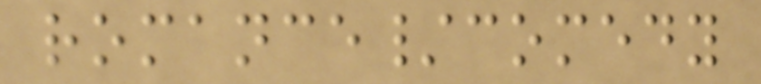romance/comedy
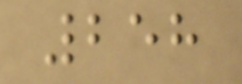258
